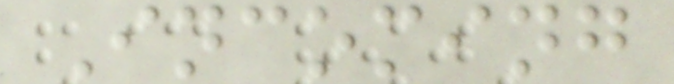Incoming
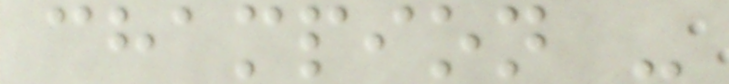champion -
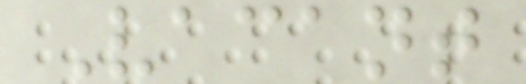Vacant
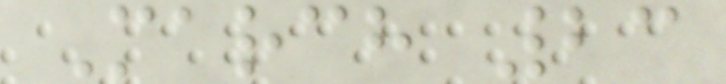March 23
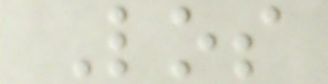Los
